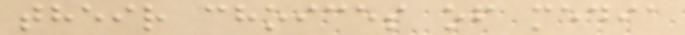their choices of media
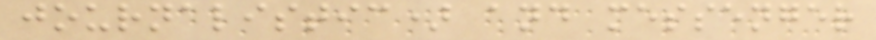journalistic) and messenger
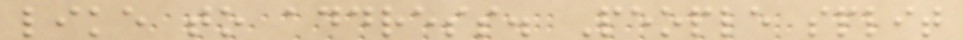like to address. People split
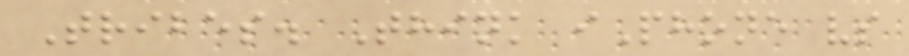Tribes. Think iPhone vs
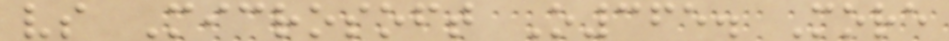vs Microsoft O365. More
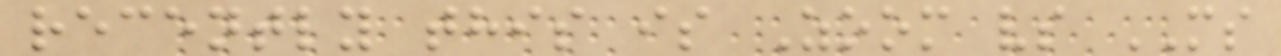recently this is Zoom vs MS
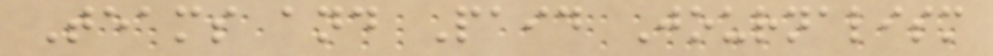Teams and Paid Journalism
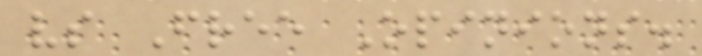vs Free Opinions.
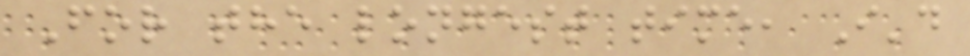For the longest time, I'd
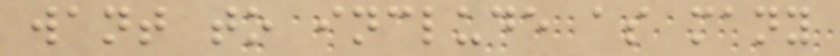want to include as many
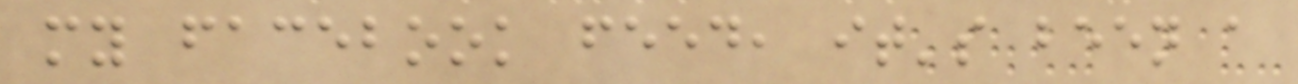my facebook feed, it's been a
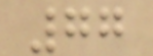77
